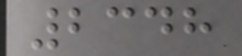2348
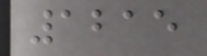1215
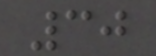30
